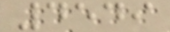4549
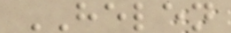HELEN
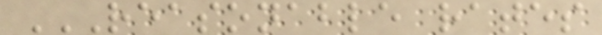REASONABLE RATES
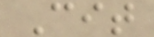Cit
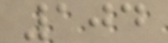104
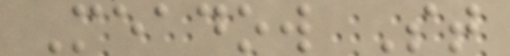Meadow St
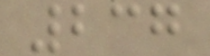237
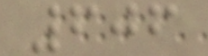606
